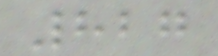827
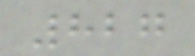827
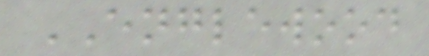ENGLEWOOD
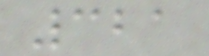321
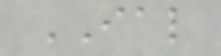IAL
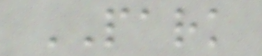PARK
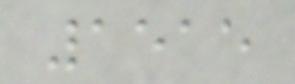1515
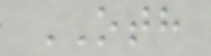OTH
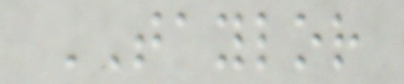TAYLOR
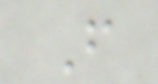F
